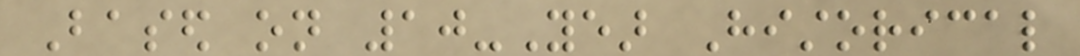Based on 10-Year Historical
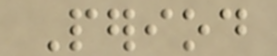Period
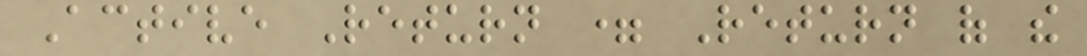Active Return = Return of the
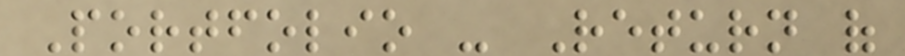Portfolio - Return of
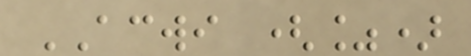ACWI (%)
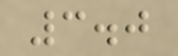3.0
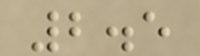2.5
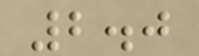2.0
